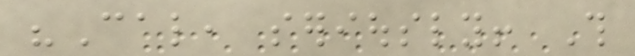"Cal, seriously! This
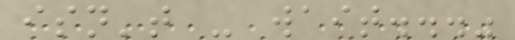isn't - wait..."
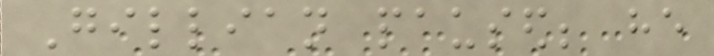Gillian paused; he
